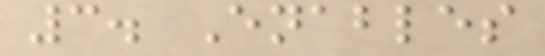3. Enables
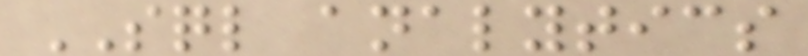SQL analytics
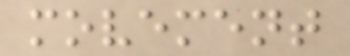movement
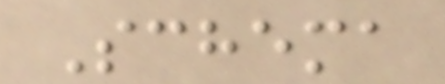Schema
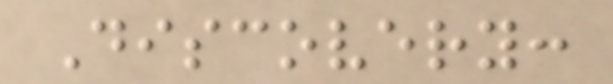Discovery:
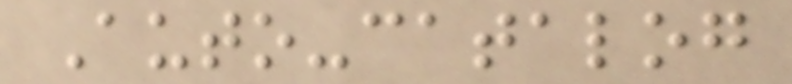Auto-catalog
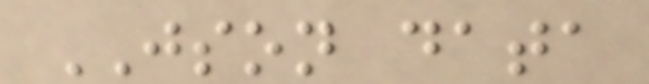JSON data
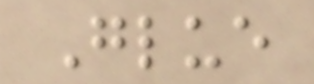Glue
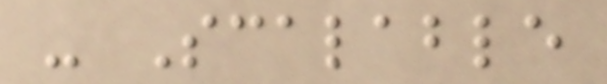- Scalable
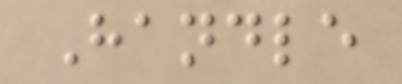Handle
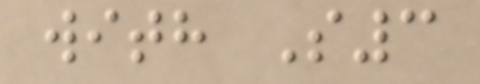with S3
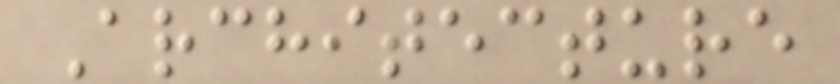Architecture
